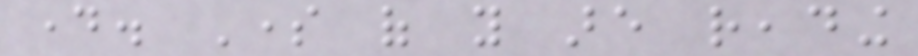day. Some of you are reading
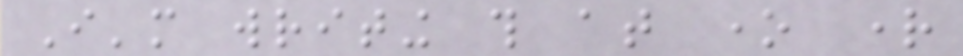I'm writing this at one right
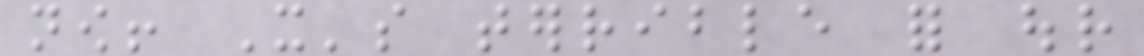now! It's terrible for our
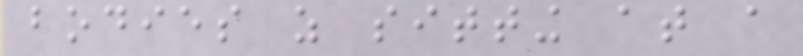bodies as sitting at a
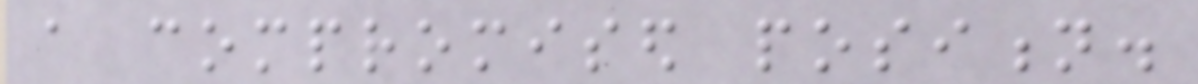a compromised position.
